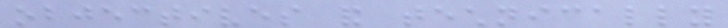objectives and technically
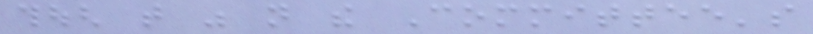though that was not the Committee's
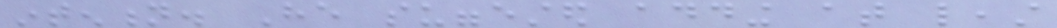intention. He suggested adding at least
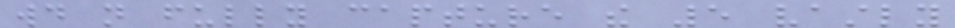would not fully capture the 5 vastly
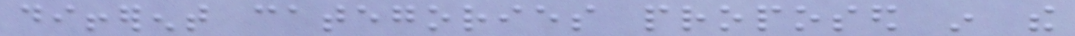different categories proposed in the
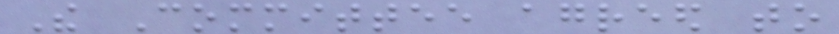The Committee agreed to
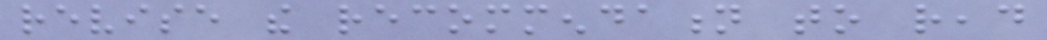revise the recommendation to read
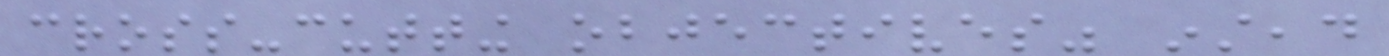cross-cutting objectives" instead
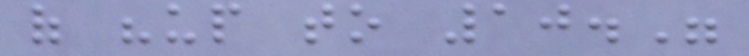of "up to 10."
